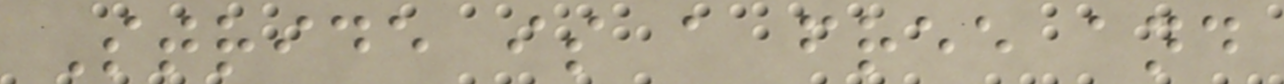Stride is a free and
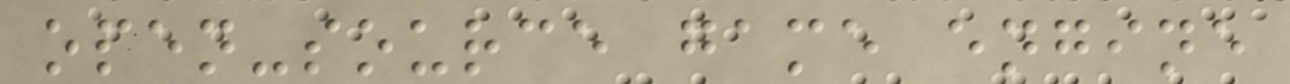open-source game engine
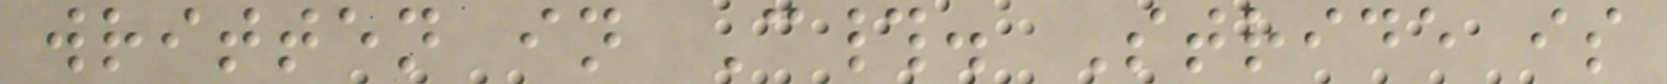written in C#. Stride is
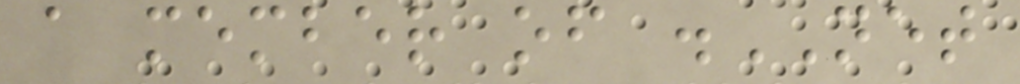a member of .NET
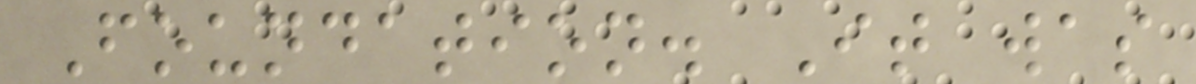Foundation. It was
